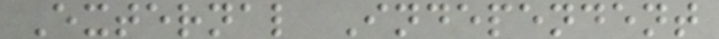External Independent
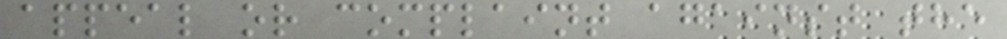appeal or complaint against the
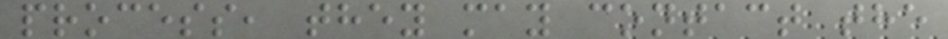process, they may contact the
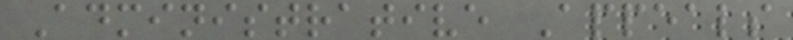Administrative Appeals
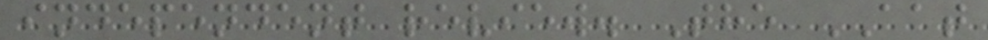independent review. The AAT
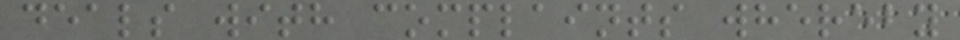deals with complaints whereby
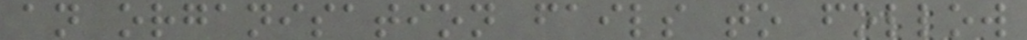an organisation fails to follow
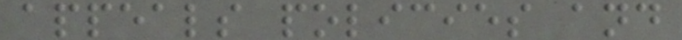appeals policies and
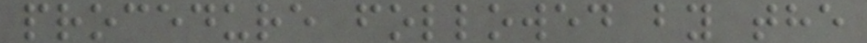procedure followed by the
